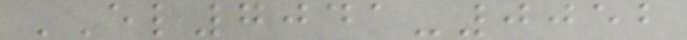EL7041-0052
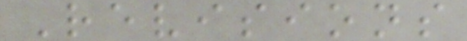Revisions
